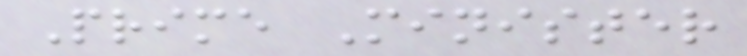Prime Minister
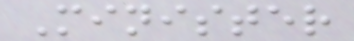Minister
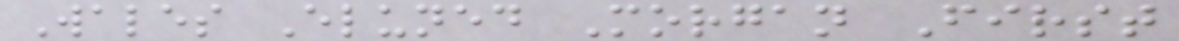Wales Eluned Morgan First
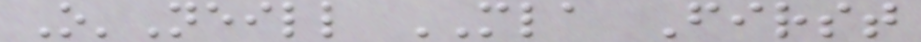O'Neill MLA First
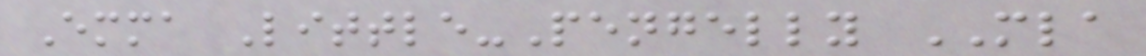Emma Little-Pengelly MLA
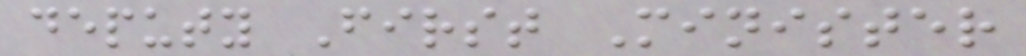deputy First Minister
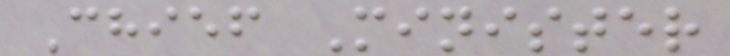Chief Minister
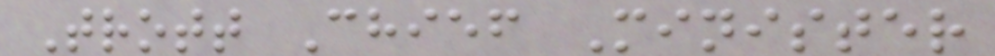Trott Chief Minister
